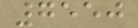7550
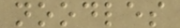noodles
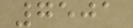7501
